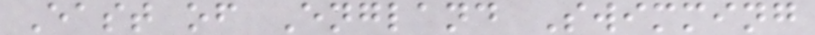East of England Swimming
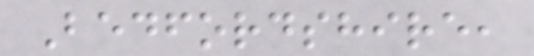Bedfordshire,
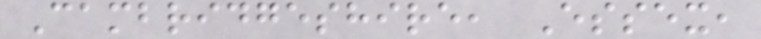Cambridgeshire, Essex,
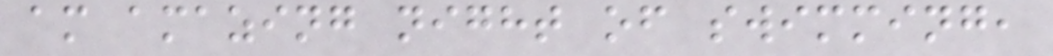am amazing night of swimming,
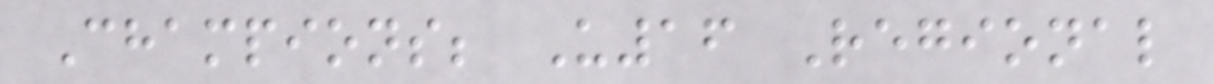Champions; U16 Regional
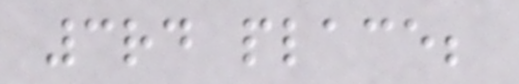3rd place;
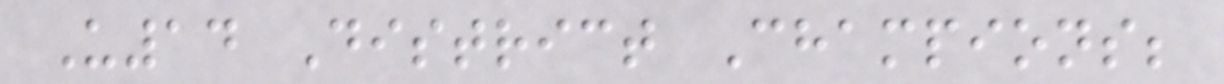U14 District Champions;
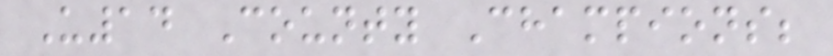U14 County Champions;
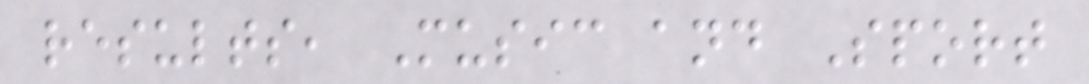results, Music and Sport
